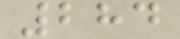284
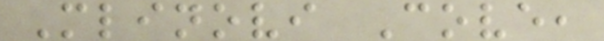Mlinovi Cove,
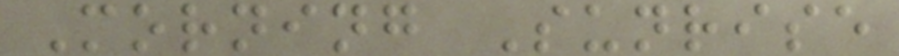Morning Sunrise
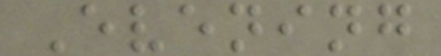Evening
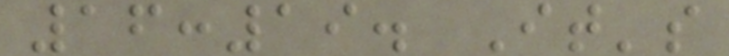16:19. It's
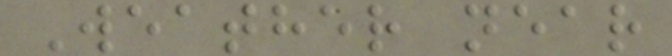Weather near
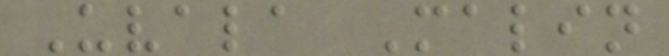Uvala Malin
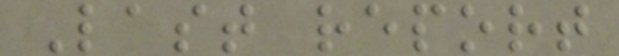Last report
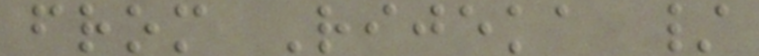from Rijeka /
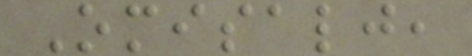Omisalj,
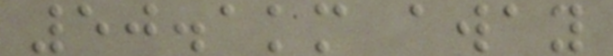50.1km away
